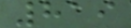819
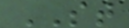ST
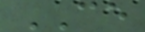CE
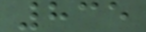835
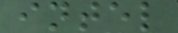intel
